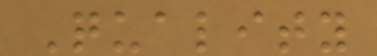Quality
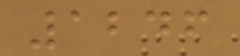1246
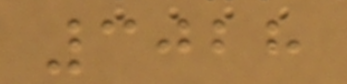3028
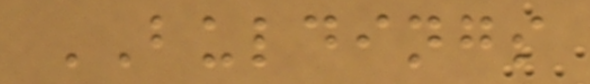BULDINGS
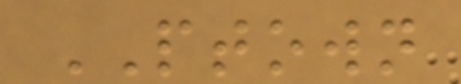PTOWN
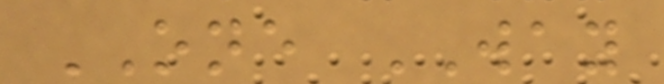ONE WAY
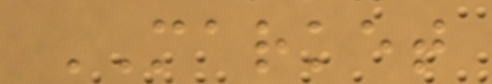MARKET
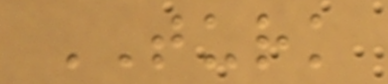TURK
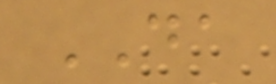DA
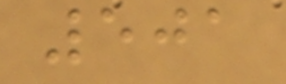501
